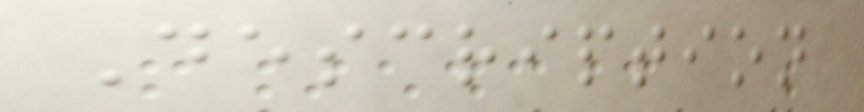Description
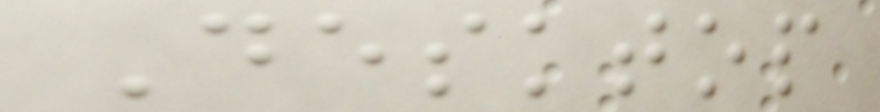Desktop
